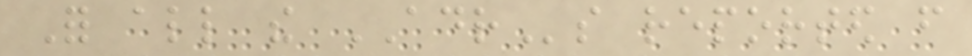For all the ADRs reported from
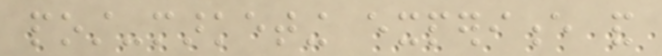post-marketing experience and
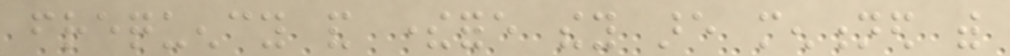frequency and therefore they are mentioned with
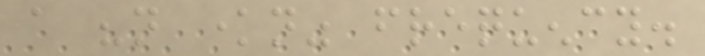a "not known" frequency.
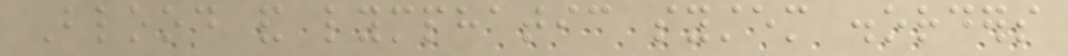Blood and lymphatic system disorders
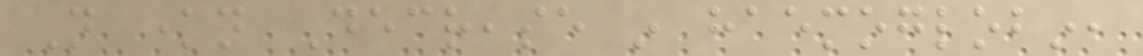Not known Decrease in haemoglobin,
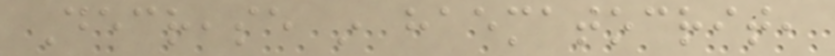Decrease in haematocrit,
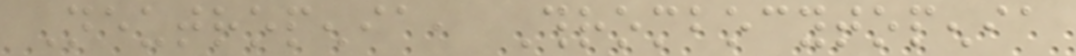Neutropenia, Thrombocytopenia
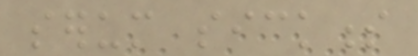serum sickness
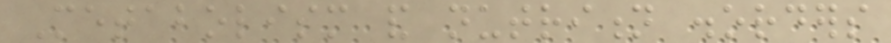Metabolism and nutrition disorders
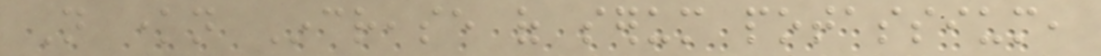Not known Increase of serum potassium,
